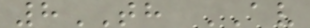8TH AV
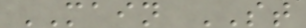MAIN ST
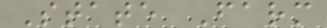State Farm
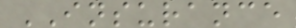INSURANCE
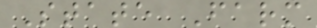State Farm
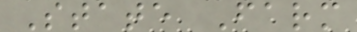State Farm
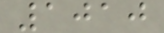1010
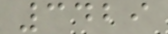3429
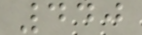440
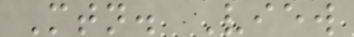Mtn. View
